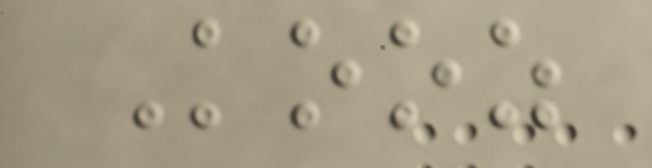Kooz
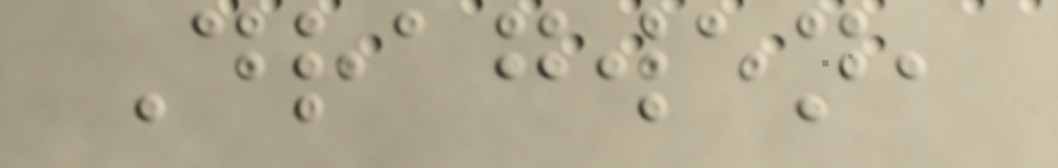Dragwen,
